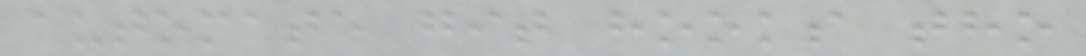automate git hooks tho
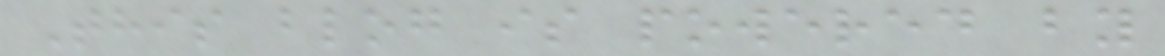This blog is powered by
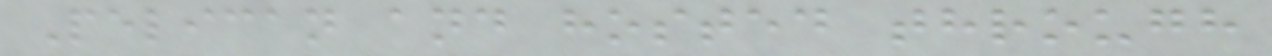Pelican and hosted through
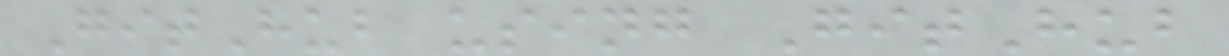GitHub using GitHub
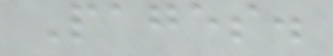Pages.
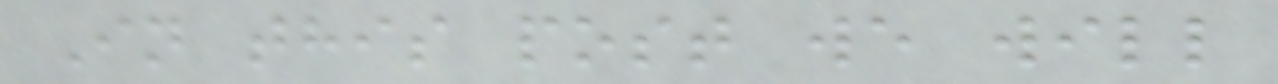In this post we will
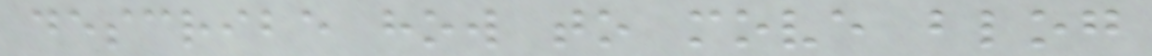describe how to move blog
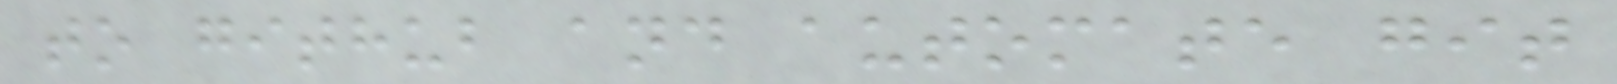to github and automate git
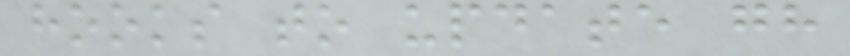hooks to update gh
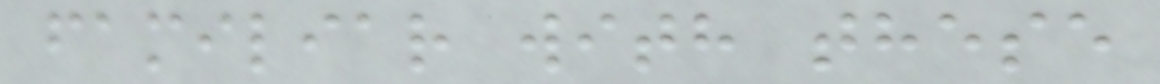familiar with these
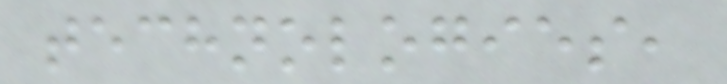technologies,
